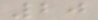20
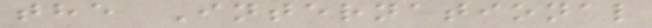the International
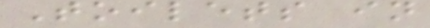Toilets in
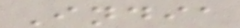India
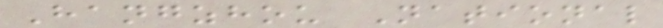Hangzhou National
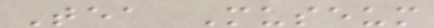Tea Museum
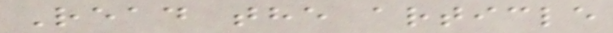Read the article
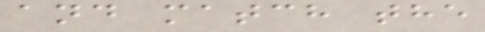and match the
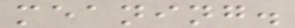meaning.
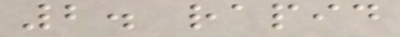2. rapid
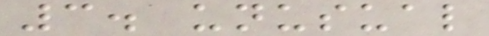3. unusual
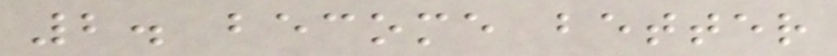2. become better
